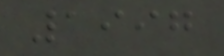1997
